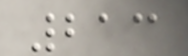213
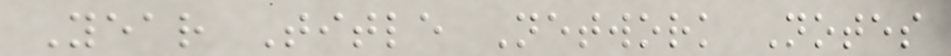Year Title Network Notes
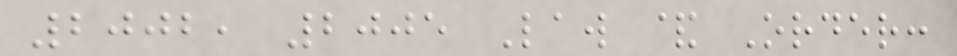2002, 2005 Law & Order:
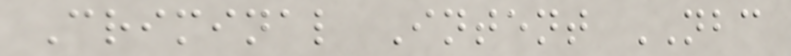Criminal Intent NBC
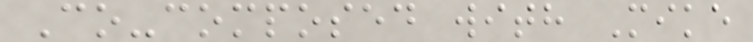Co-composed with Mike
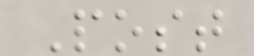Post
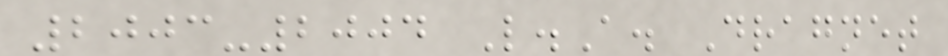2003-2004 L.A. Dragnet
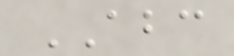ABC
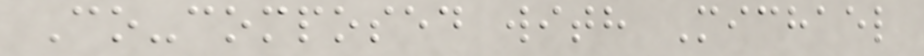Co-composed with Michael
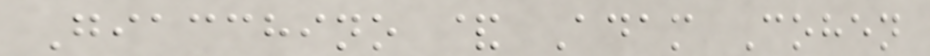Giacchino & Adam Cohen
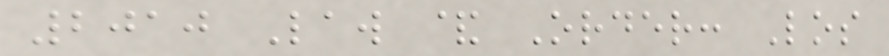2010 Law & Order: Los
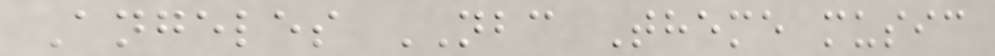Angeles NBC Theme music
